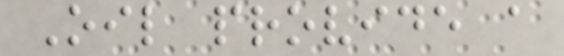Oil provide a
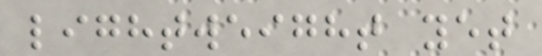lightweight yet
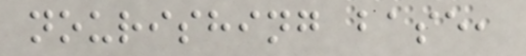nourishing base,
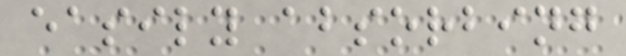easily absorbing
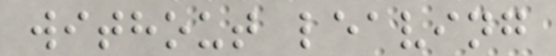without leaving
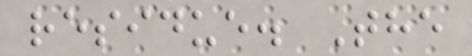residue. The
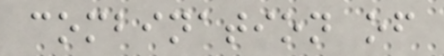combination of
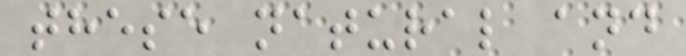these natural and
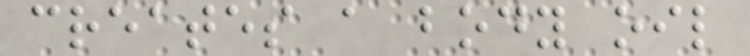creates a body oil
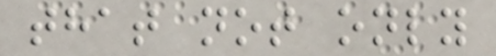that not only
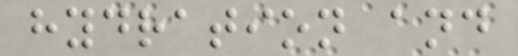hydration and
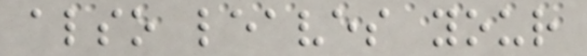also leaves your
